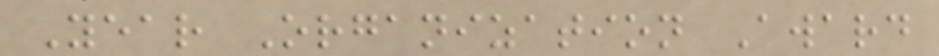Year Organization Award
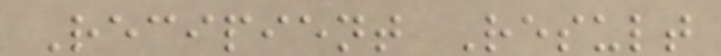Recipient Result
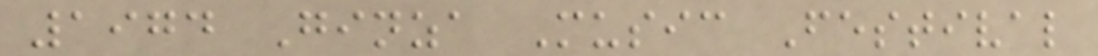1974 Ginza Music Festival
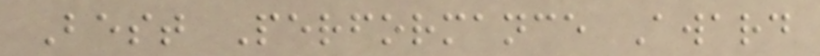Best Performance Award
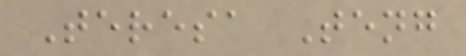Teresa Teng
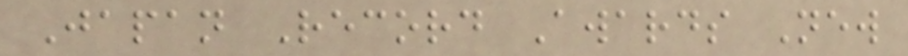Japan Record Awards New
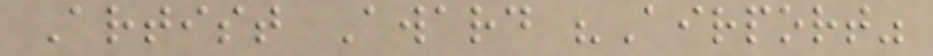Artist Award "Airport"
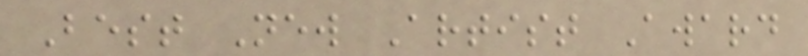Best New Artist Award
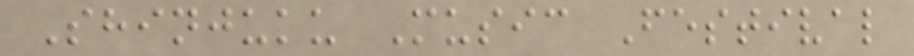Shinjuku Music Festival
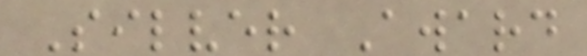Silver Award
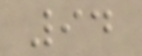94
